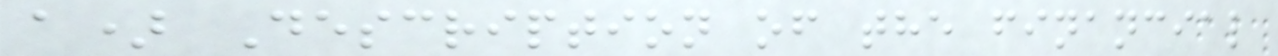a) Description of the financial
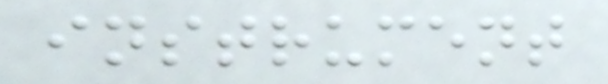instrument
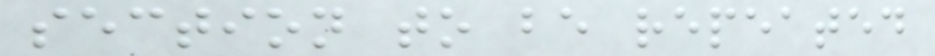section to be repeated
